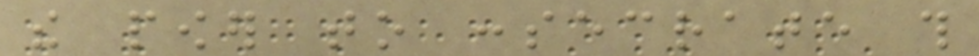the power to consecrate this
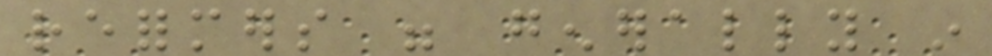reformers were generally in
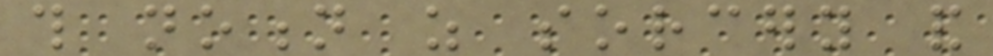this notion as sorcery and
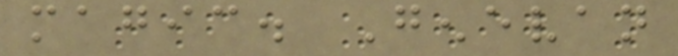magic. Genevan
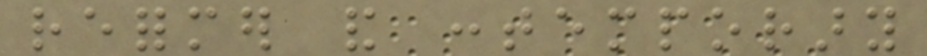reformer and contemporary
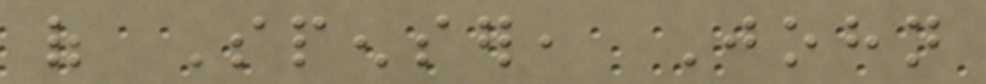of Spenser, John
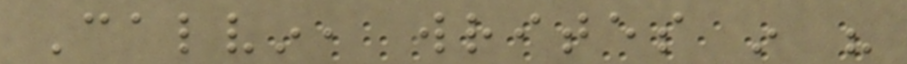Calvin, writes in his
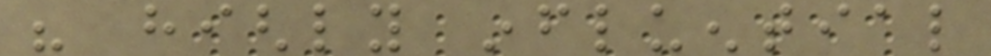his highly influential
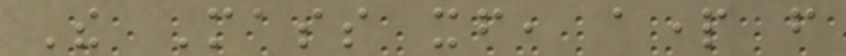The Mass itself, apart from
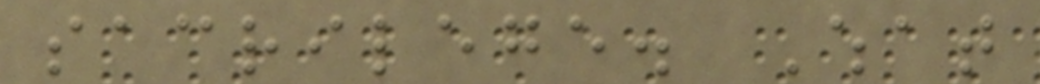sacrilege. What
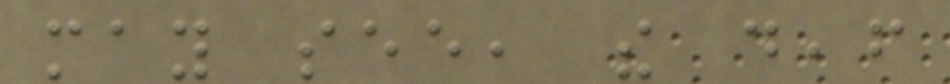may see, the deaf
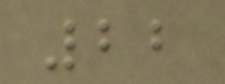22
